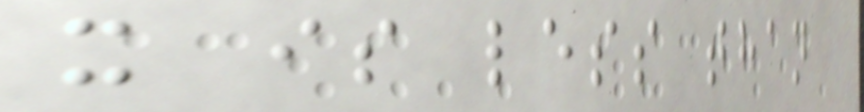x is less than
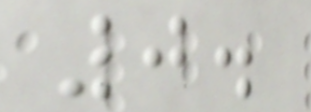0.
